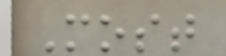Most
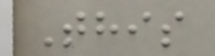This
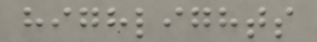highlights
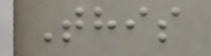This
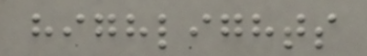highlights
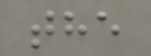the
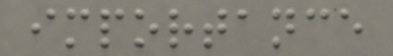importance
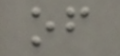of
